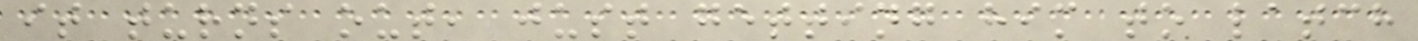it turns out, just getting him to latch
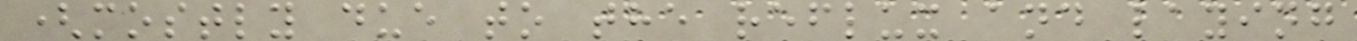(mostly due to the reflux and laying
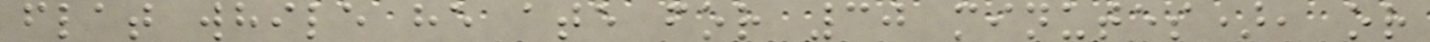flat while he ate for 30 minutes), or
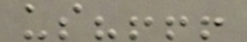us?!!!
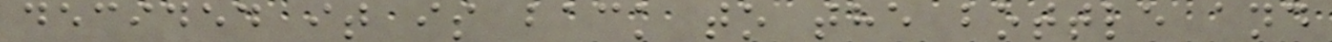decided it is back to the bottle and
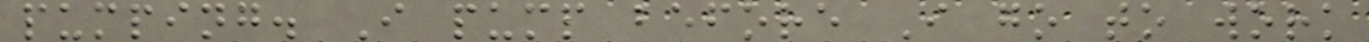pumping. I pump before I go to work
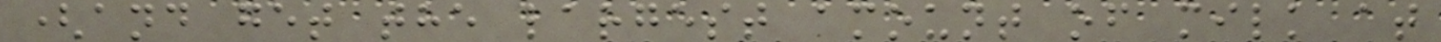(and get the largest amount of milk at
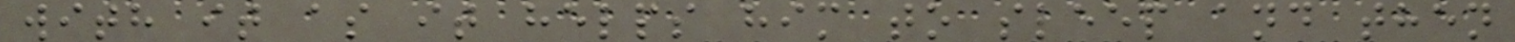with it as it helps him to sleep and then
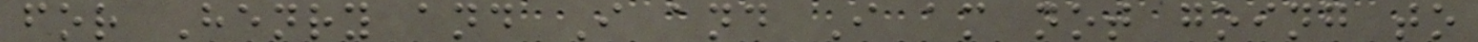for Henry and I and I am not going to
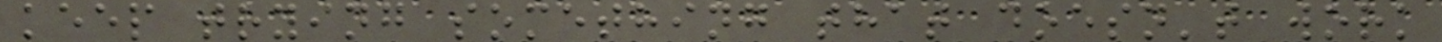keep trying something that doesn't work
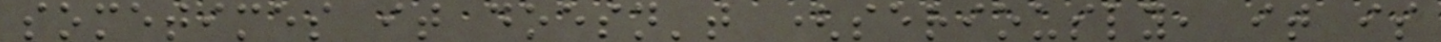sometimes it doesn't (seriously, it is
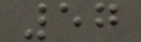57
